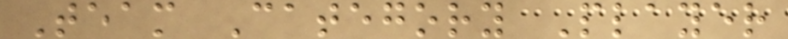Team Category Player
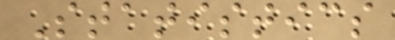Statistics
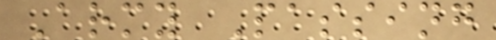Army Passing
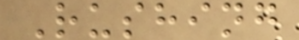Rushing
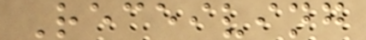Receiving
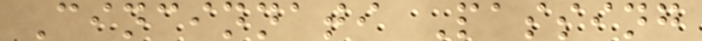Cincinnati Passing
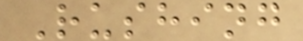Rushing
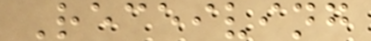Receiving
